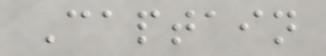Captain
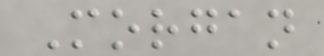Morgan
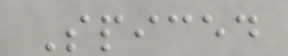Spiced
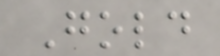Gold
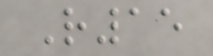R15
